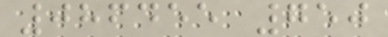086455 750
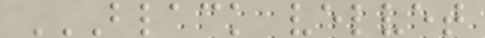BLACK VELVET
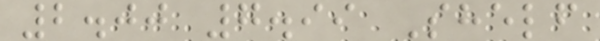2.00 7.99 Shelf
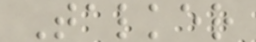Talker
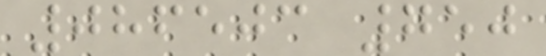086503 750
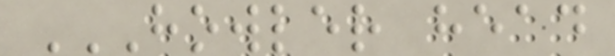HOWLER HEAD
